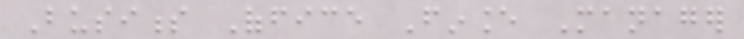Business Office Finance Manager
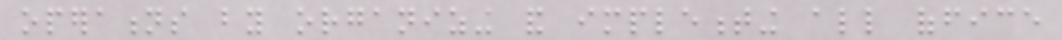operations by organizing and implementing all office
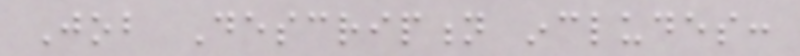Job Description includes:
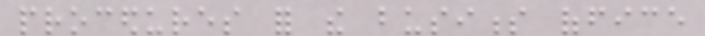procedures for the business office
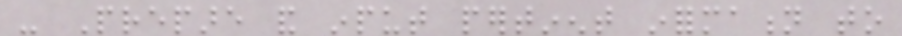- Prepare and input pertinent information to
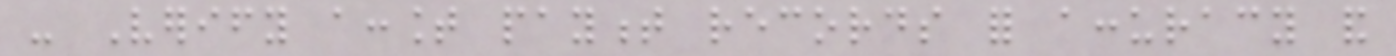- Verify account payment records for accuracy and
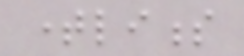timeliness
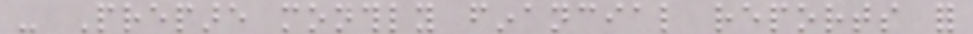- Prepare monthly financial reports for
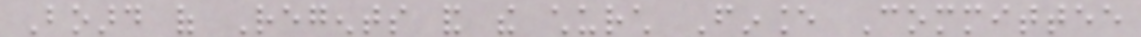Board of Regents and the church Finance Committee
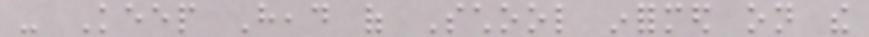- Keep Head of School informed on the
